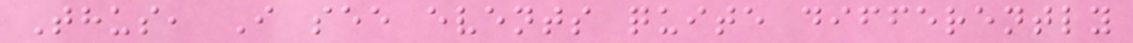Thus, I see events quite differently
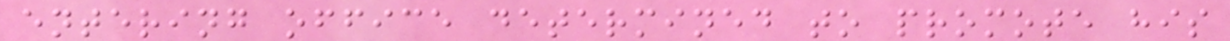entering office determined to promote his
